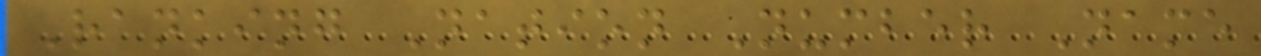Ranking Nation Number Name
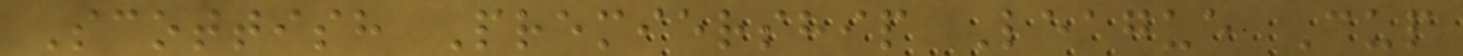Scottish Premiership League Cup
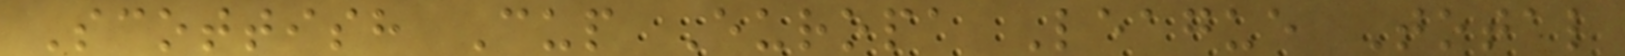Scottish Cup Europa League Total
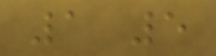1 5
